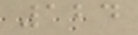124
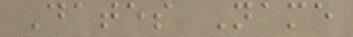Dates Name
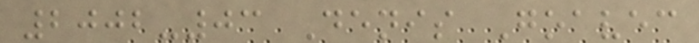2002-03 Denis Goavec
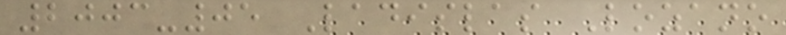2003-05 Ladislas Lozano
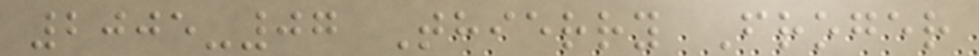2005-07 Thierry Froger
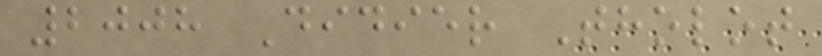2008 Didier Tholot
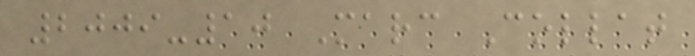2009-10 Marc Collat
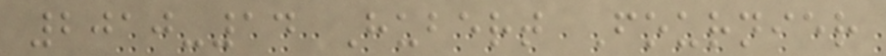2010-14 Hubert Fournier
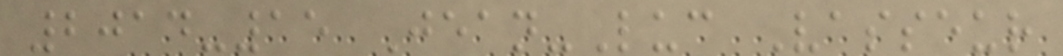2014-15 Jean-Luc Vasseur
